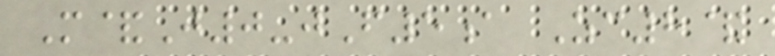M&J0-jF5a Zc8&
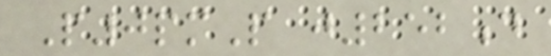P0pmP j252d
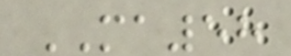MA58
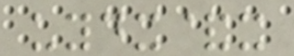uydx&x
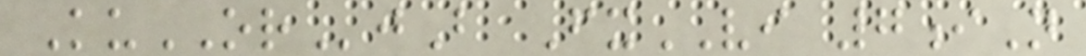KuORjB FxVI 7iN
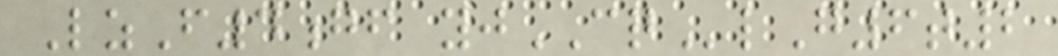LzF4gf yjCQlG6t2
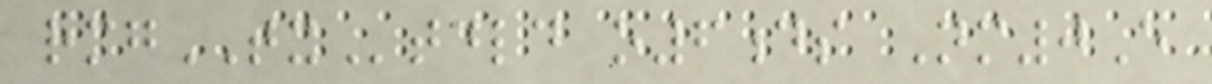rmgTXtdld o6ds Nm0E
